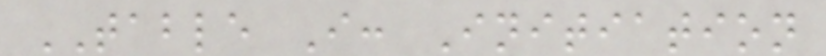TABLE I: Initiation
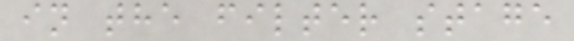in the filter stage
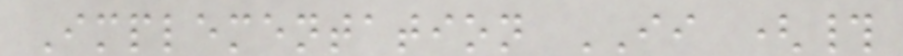Implementation II (#
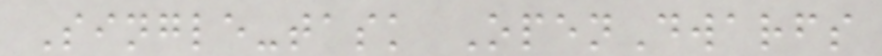Single-task OpenDwarfs
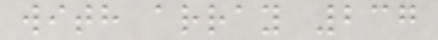with array 237
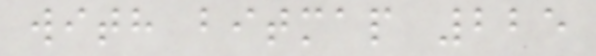with bitmap 225
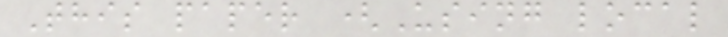This paper (Using local
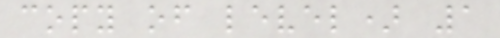copy of level) 1
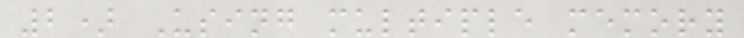2) Using multiple memory
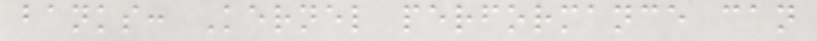banks: Kernel performance can
